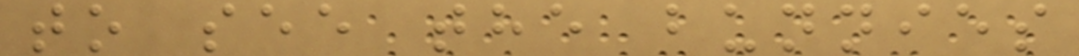to see the bunnies
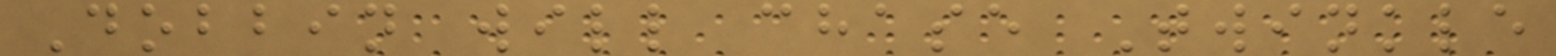Dobbin will chase Twinkle
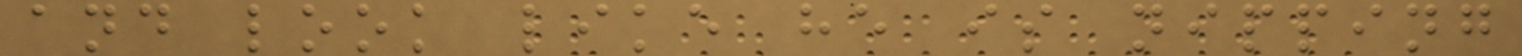and look like he is nipping
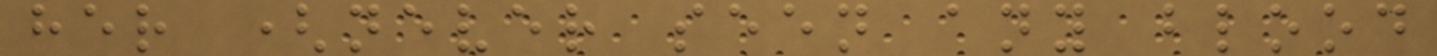her (never seen any blood
